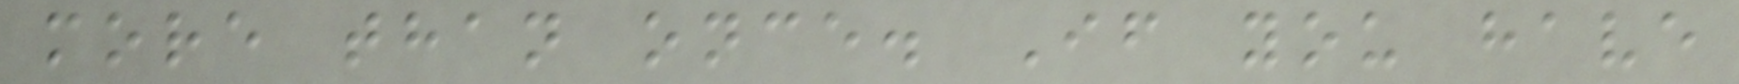more than once. If you have
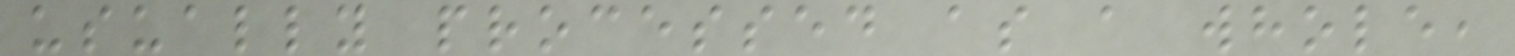usually processed as a whole,
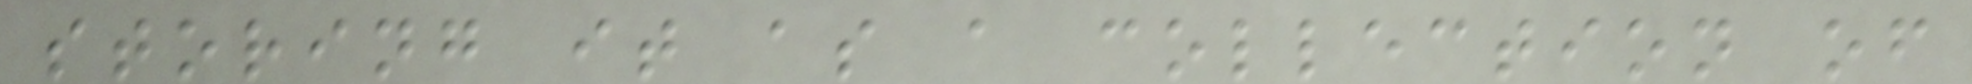storing it as a collection of
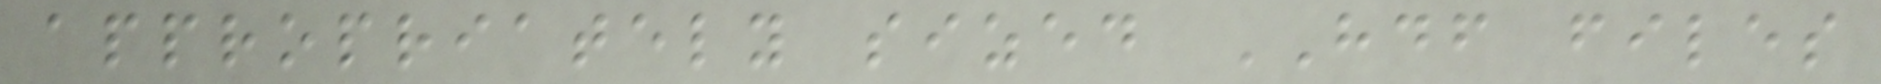appropriately sized HDF files
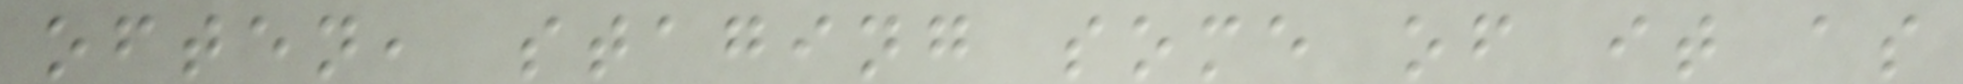often, staging some of it as
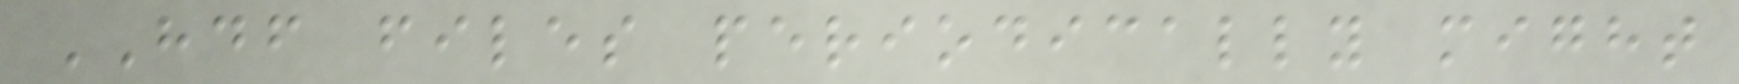HDF files periodically might
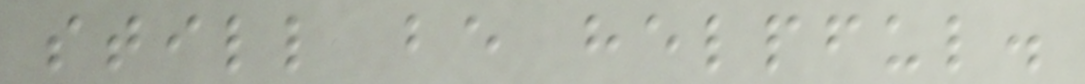still be helpful.
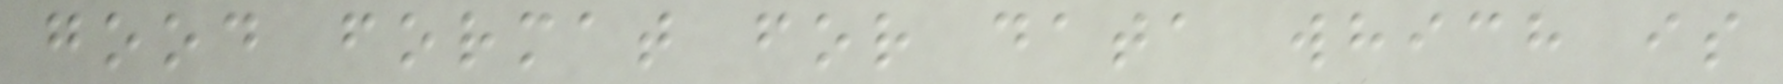good format for data which is
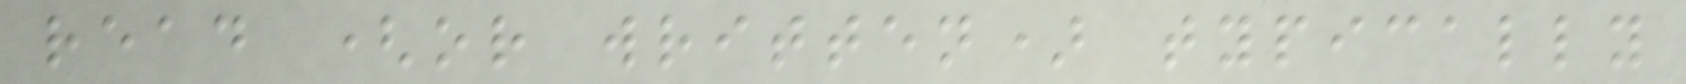read (or written) typically
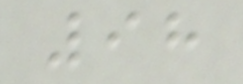98
